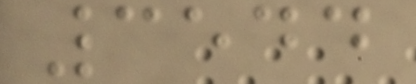3544
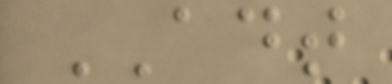ADT
